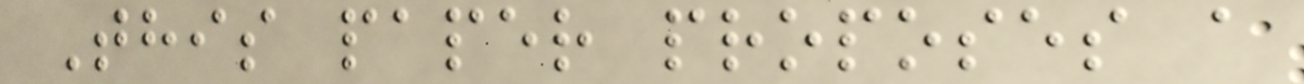This paper proposes a
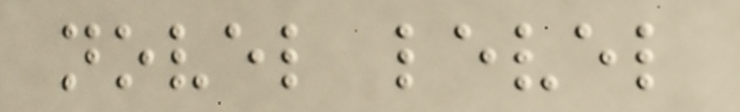novel level
